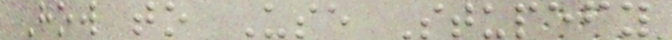How to Use Stupefy
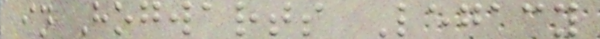in Hogwarts Legacy
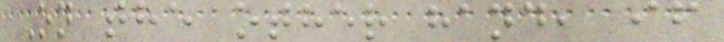On the other hand, if
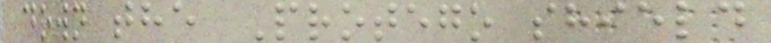down the Protego shield
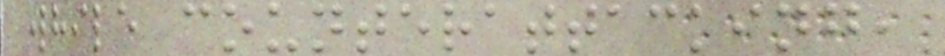while counterattacking,
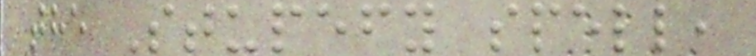the Stupefy spell,
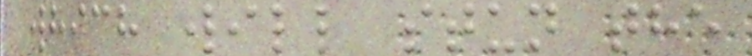which will stun the
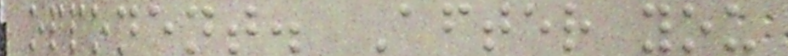opponent. After you
